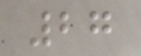27
